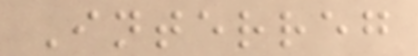Interreg
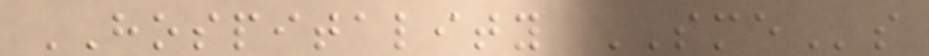HOSPITALITY SMEs
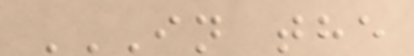IN THE
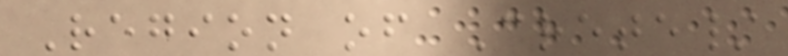Region of Crete/
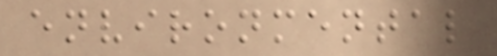environmental
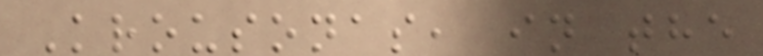Krousonas, in the
